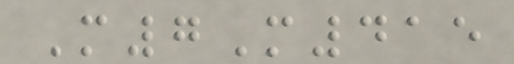M7M415
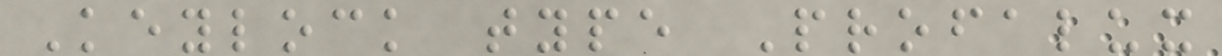Keylock type Profalux
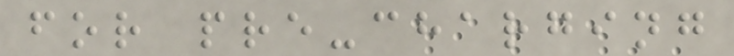for pre-charging
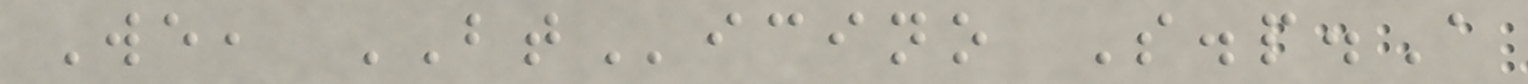We, BTicino S.p.A
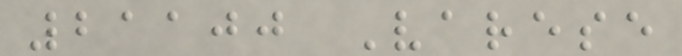21100 Varese
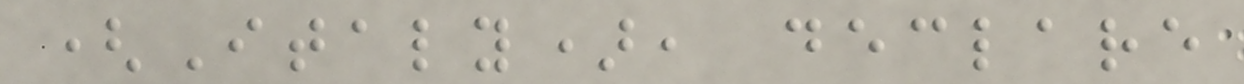(Italy), declare
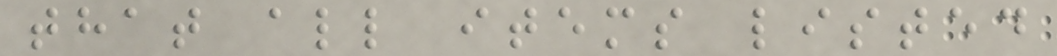that all items listed
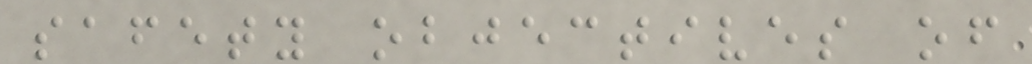safety objectives of
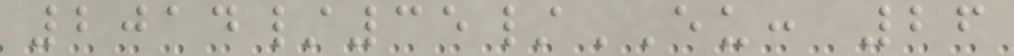2014/35/EU: 26
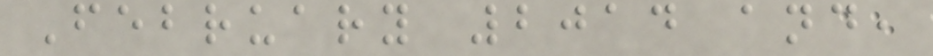February 2014 and,
